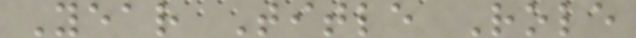Year Title Role
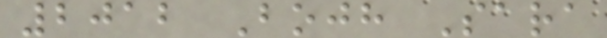2012 Bojh Sara
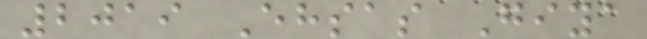2019 Ehsas Giya
